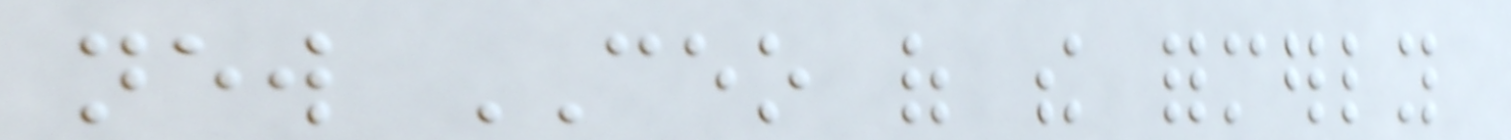new CEO of the formerly
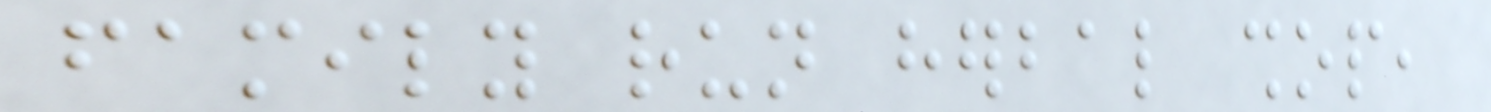family run herbal shop,
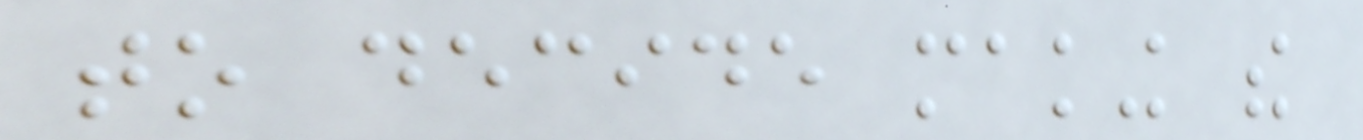to decide making the
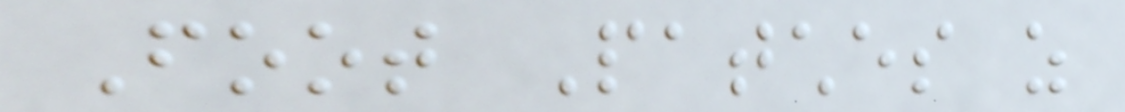Foot Patches as
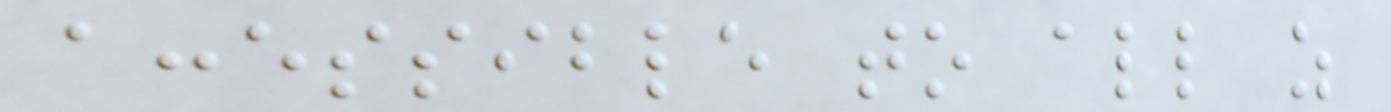accessible to all as
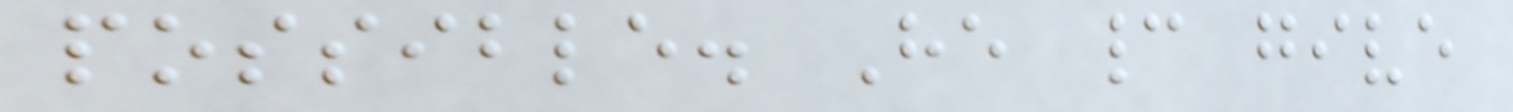possible. He cannot give
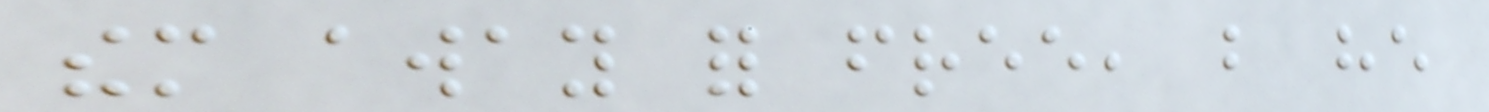them away for free, but he
